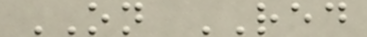ON RED
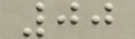00
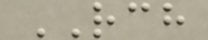RCH
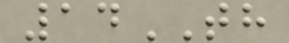14TH
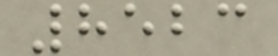8523
